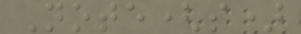Note(s)
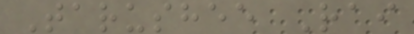Tarushee Rai
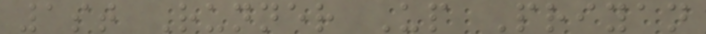1st Runner Up Priyan
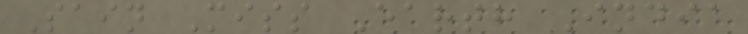Sain Miss Earth India
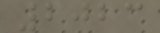2023
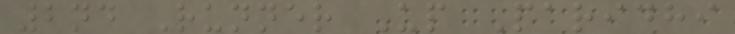2nd Runner Up Paridhi
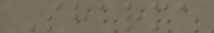Sharma
